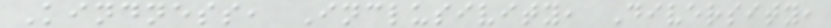Kindness, Inclusivity, Diversity,
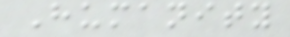Humanity
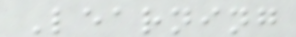Learning
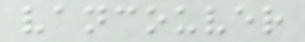vancouver
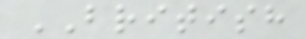BRITISH
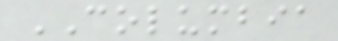COLUMBIA
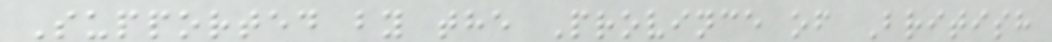Supported by the Province of British
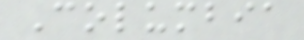Columbia
